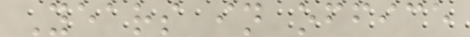Years in office
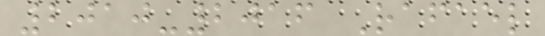2010-2016 Rafael
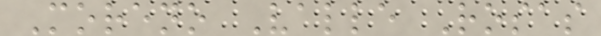Moreno Valle Rosas
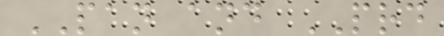PAN and PRD
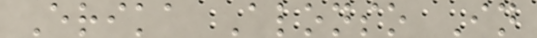Erika Alonso In
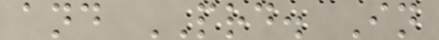and PRD. In
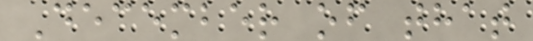December of that
